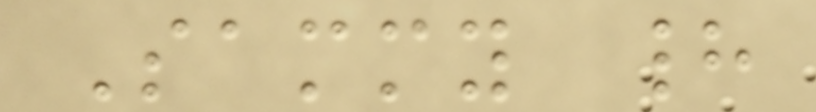Sammy had
